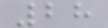28
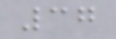37
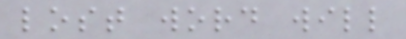lost word will
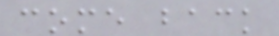come back
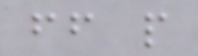ff p
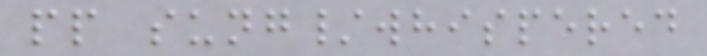pp sung/whispered
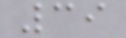39
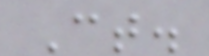Ct.
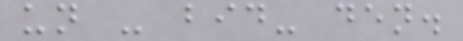un - bid- den.
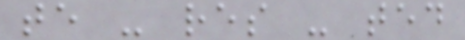te - res - ted
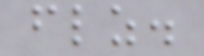flz.
